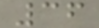36
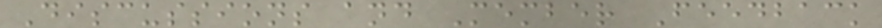Discussions and Member Feedback
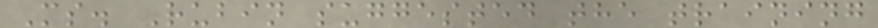Ms. Rubin suggested the training
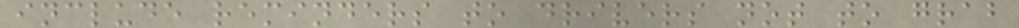include reminders to drivers not to grab
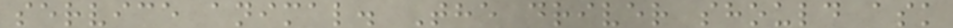service animal. The driver should ask
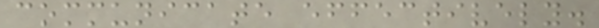communicate effectively.
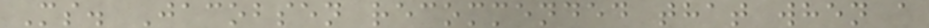Ms. Jacobsen recommended that when a
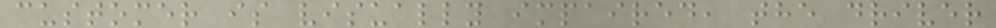customer is visually impaired, the driver
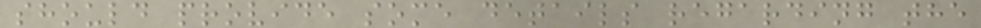should provide some details regarding the
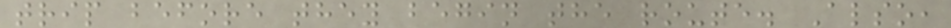trip before they begin the route. Also,
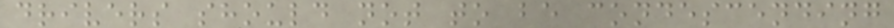drivers should not to be condescending
